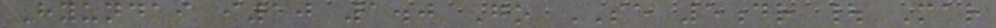Hyundai i10 1.0 Go SE 5dr | Mar
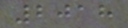2018
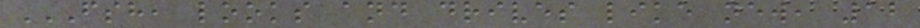FSH, LOOKS AND DRIVES LIKE NEW, 12
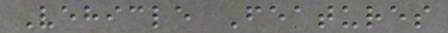Vehicle Features
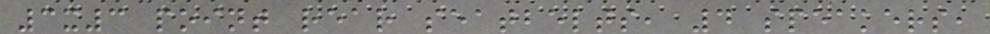3x3 point rear seatbelts, 4 speakers,
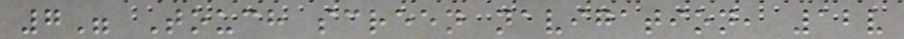7" Touch screen navigation, 12v
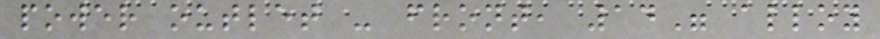power outlet - front, 14" alloy
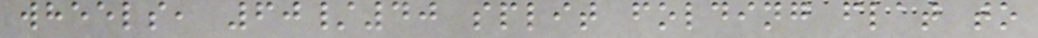wheels, 60/40 split folding flat to
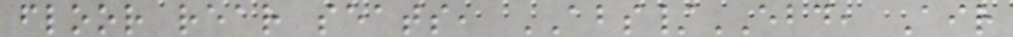floor rear seats, ABS/EBD, Air
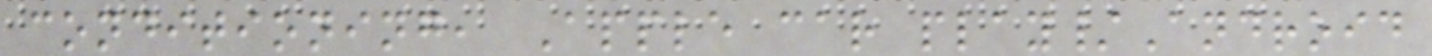conditioning, Apple car play/Android
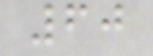60
